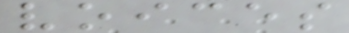voices
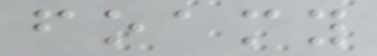foamy
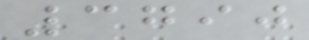3790
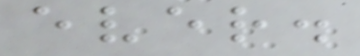ever.
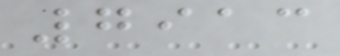7913
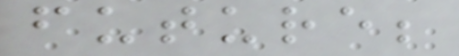future;
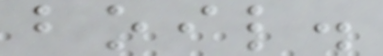boil.
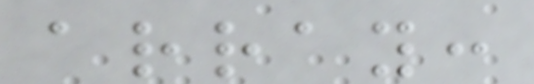array:
